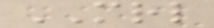MRL
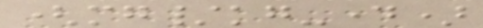(mg/kg-day)
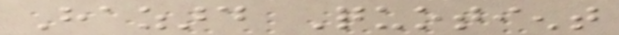Hazard Quotient
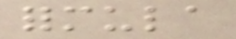formula
